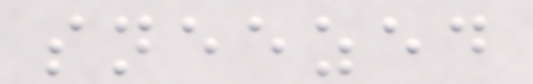sneezed
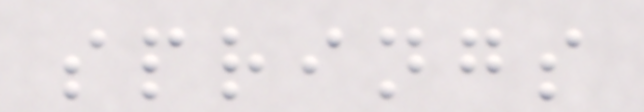springs
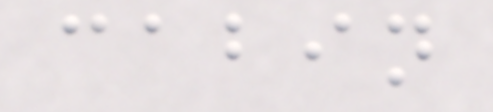cabin
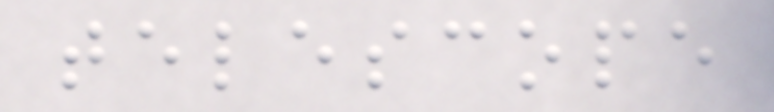telescope
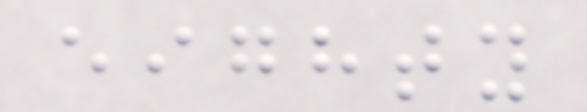eighty
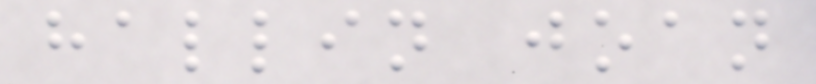hallin joan
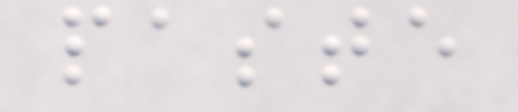paste
